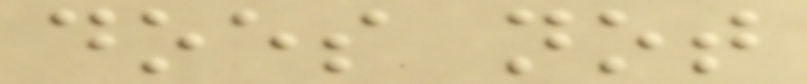does not
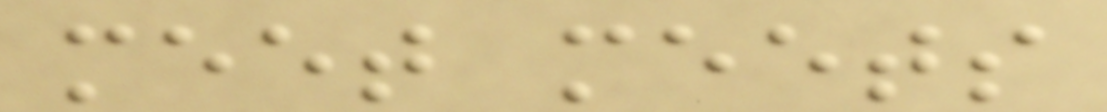meet meets
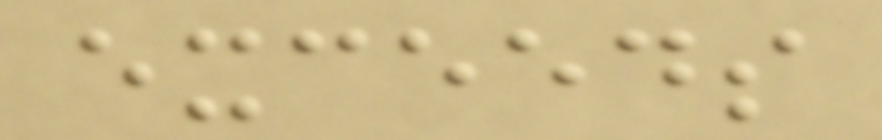exceeds
